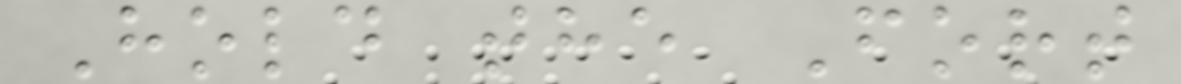Hold the Fort
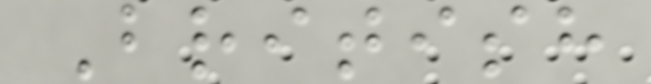British
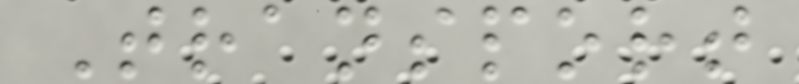Transport
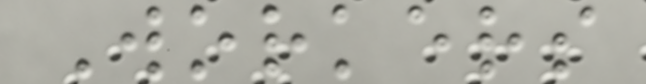Workers
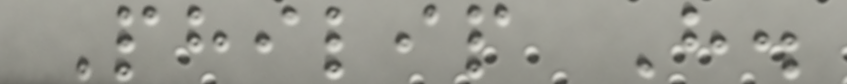Philip H.
